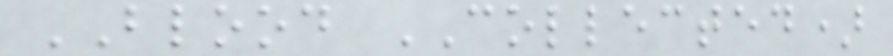BLOOD COLLECTED)
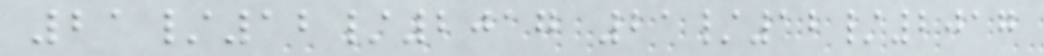21/12/2017 21/12/2017
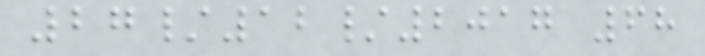27/12/2017 68
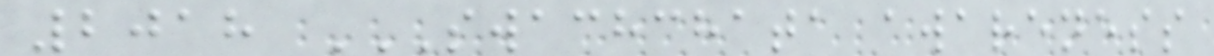2018 SWACHCHATA AWARENESS
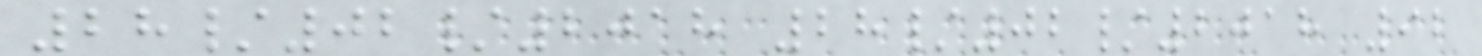28/02/2018 28/02/2018 92
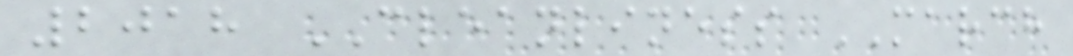2018 CLEANLINESS MARCH
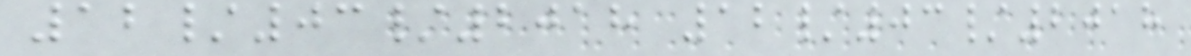12/03/2018 12/03/2018
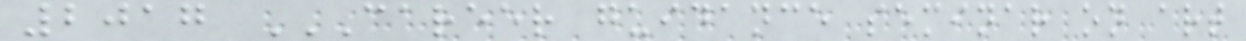2017 CAREER GUIDANCE SEMINAR ON ART
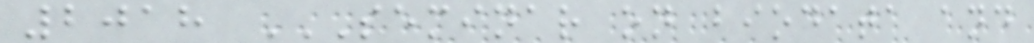2018 SEMINAR ON BIODATA AND
